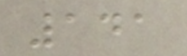141
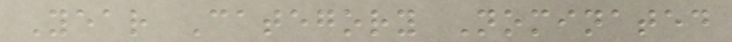Year Category Nominated
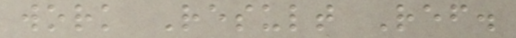work Result Ref.
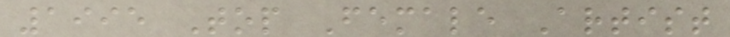1995 Top Female Artist
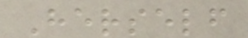Herself
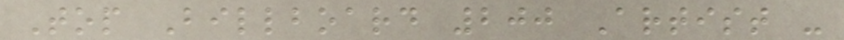Top Billboard 200 Artist -
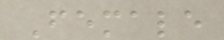Female
